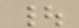|
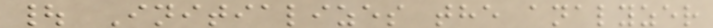| Initializes the analyzer
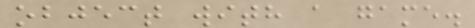object with a game.
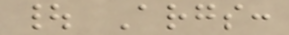| Args:
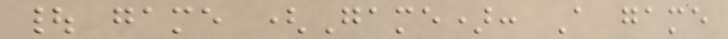| game (Game): A game
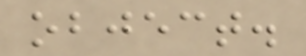object.
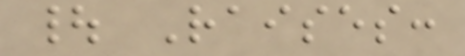| Raises:
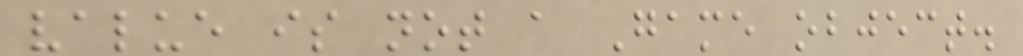value is not a Game object.
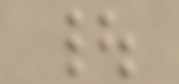|
